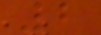2
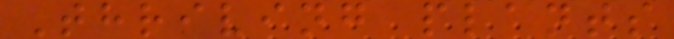Thriving plants
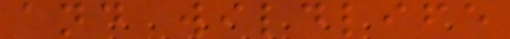and wildlife
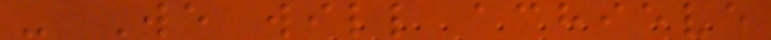- We will achieve
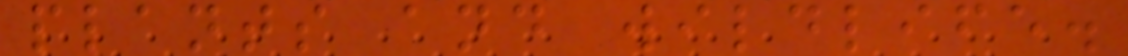plants and wildlife.
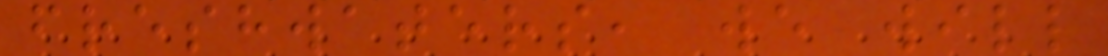freshwaters, we will
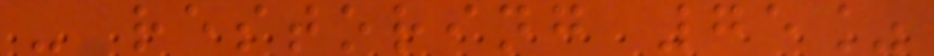- restoring 75%
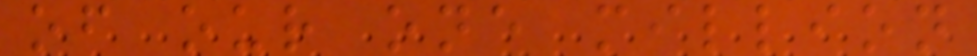of our one million
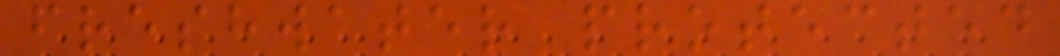freshwater protected
